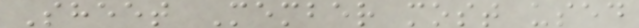Sheet Member most used
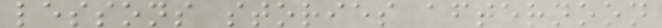lessons stories afternoon
